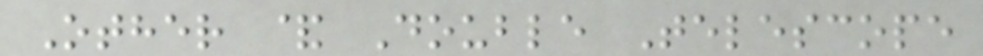Other & Double Telescope
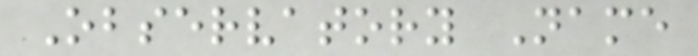Observatory Name
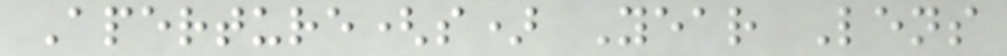Aperture(s) Year Lens
